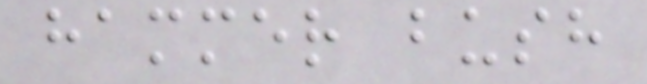hammer bush
